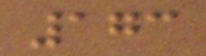173
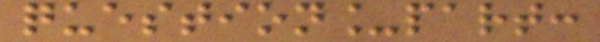question_part:
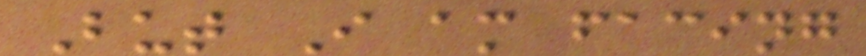But I am facing
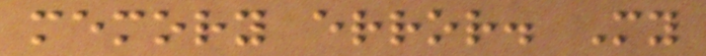memory error. My
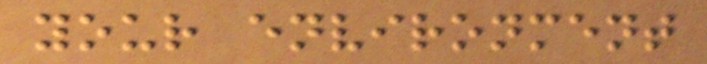your environment
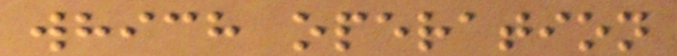which operation
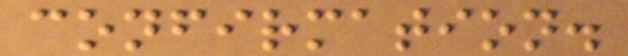confirmation.
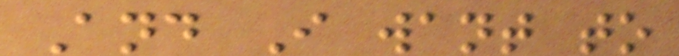And I want to
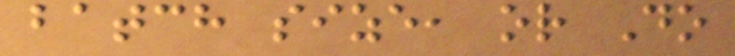batch size, or Do
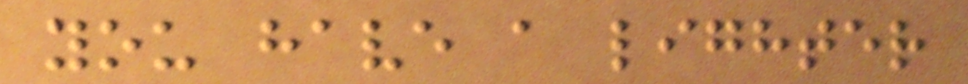you have a lighter
